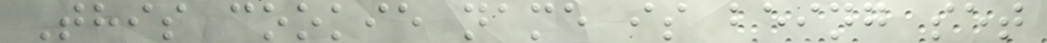This cookie name is being set
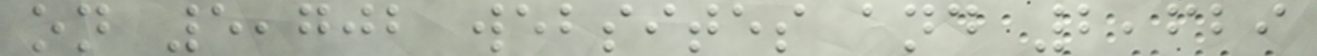on 5,702 websites and 2,629
